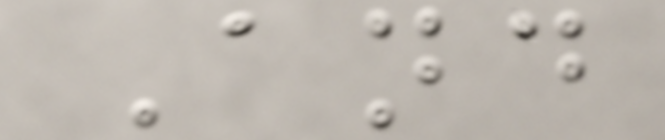And
